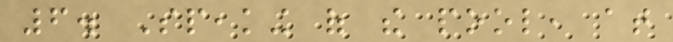6. Speaking of the pool, at
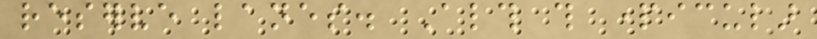reserve lanes. Although this particular
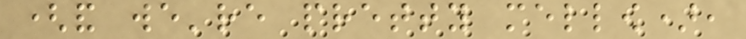(and we're pretty mellow),
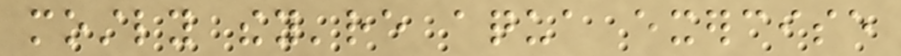mostly they're aqua exercise
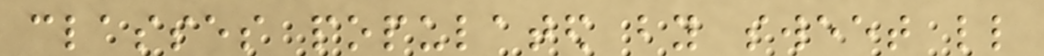classes populated by sweet little
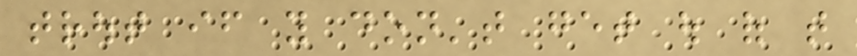trout if you don't get out of that
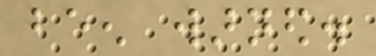been warned.
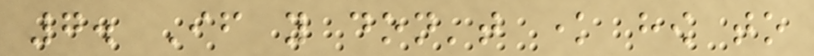7. If you don't know how to
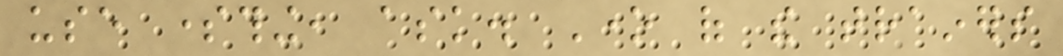use something, ask. One of the trainers
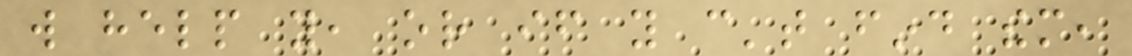will help you, or if you can't find them,
